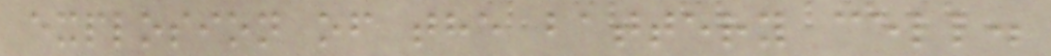explosion of the battery cell.
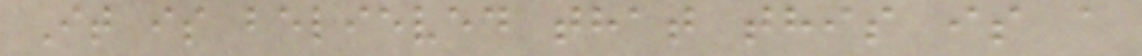It is believed that this is a
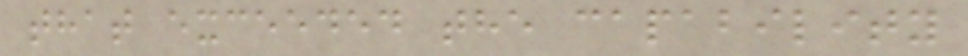that exceeded the capability
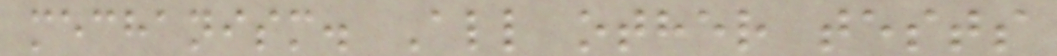mechanism. All other tests
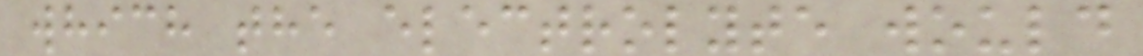which the electrolyte would
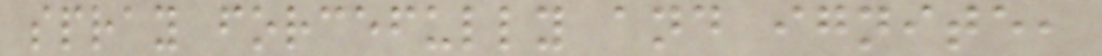spray forcefully and ignite,
